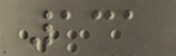131
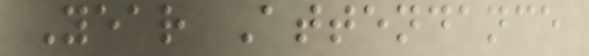Year Attendance
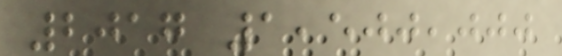2017 1,500,000
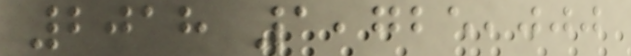2018 1,725,000
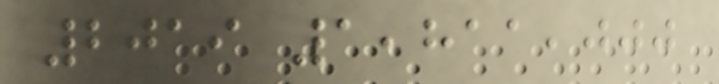2019 1,811,000
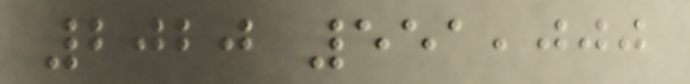2020 551,000
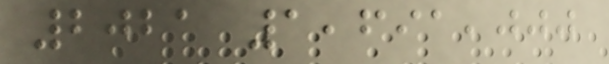2021 1,691,000
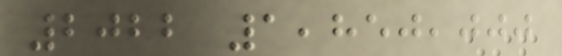2022 1,850,000
